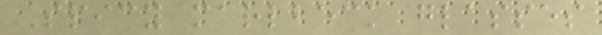Spicy marlbeck glasses
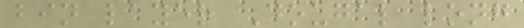bin layer Dougal long
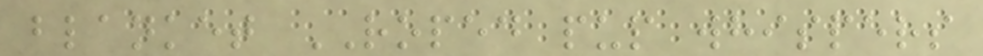blanket ROPED pup whispers
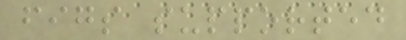figs supported
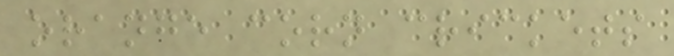orange corn crickets
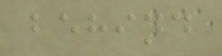behind
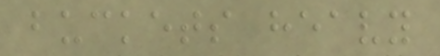buckets heavy
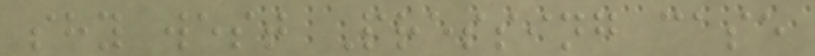shy west Pressing case
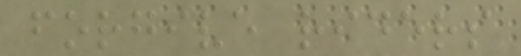forgive riders
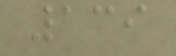139
